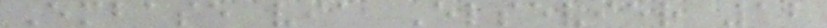Embase via Elsevier 12
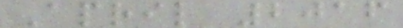April 2016
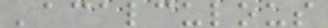'acalculous
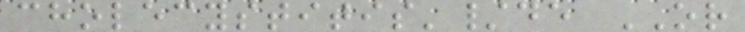cholecystitis'/de OR
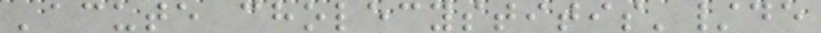'acute cholecystitis'/de
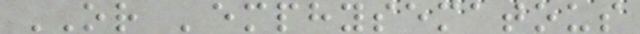OR 'emphysematous
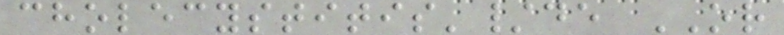cholecystitis'/de OR
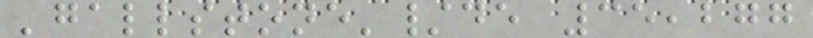'gallstone'/de 35,277
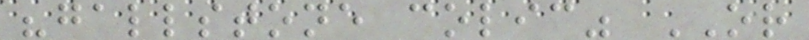"gallstone colic" OR
